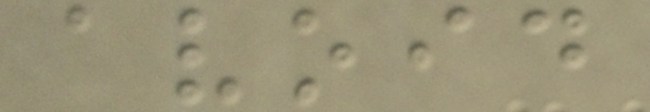avoid
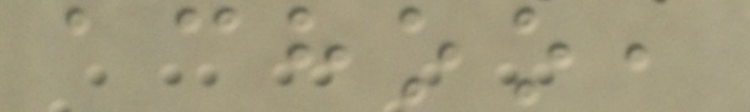achoo,
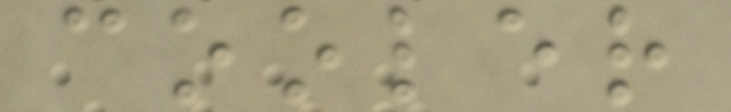cooler
